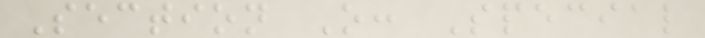Section O: Special
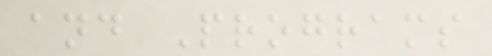and Programs
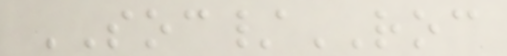SOC/ROC
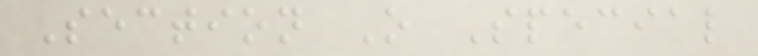Section O Special
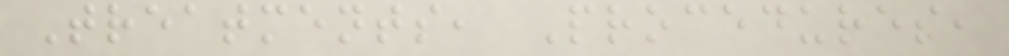Treatments, Procedures,
